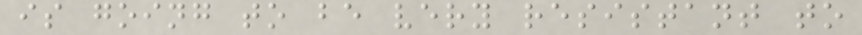is going to be very resistant to
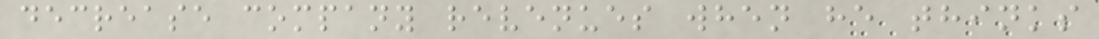decrease company revenues when he thinks
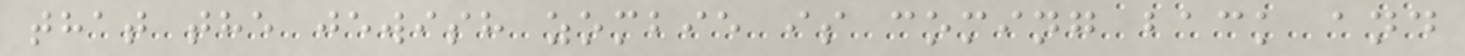that the jewish zombie is coming back and
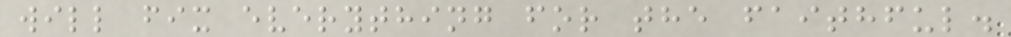will fix everything for the faithful.
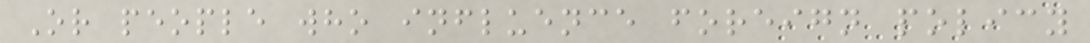Or people who influence foreign policy
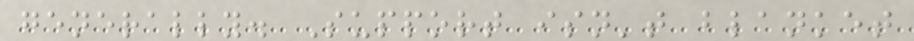generally. Support isn't blanket
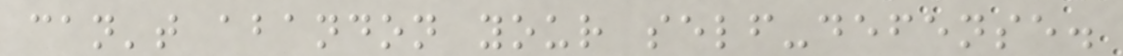can't abandon your self-defense.
